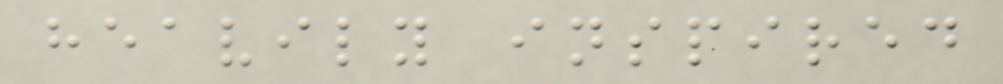heavily inspired
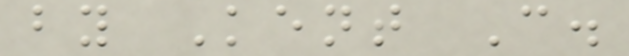by Kent C.
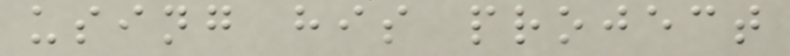using his project
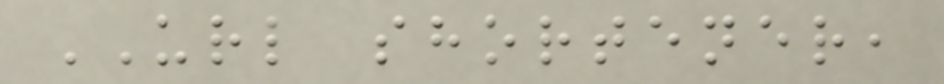URL shortener,
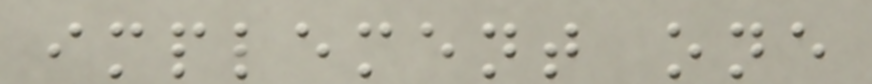implement one
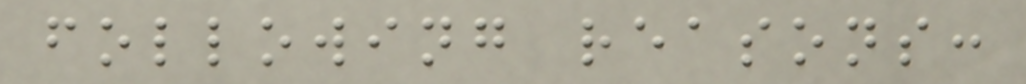following reasons:
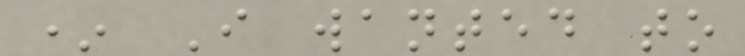* I wanted to
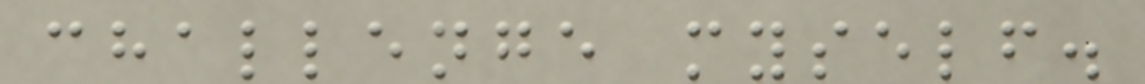challenge myself.
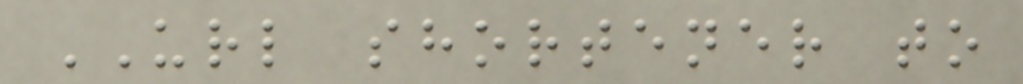URL shortener to
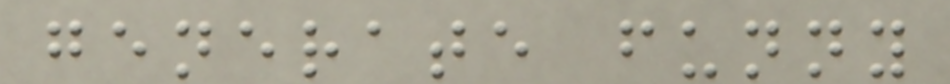generate funny
